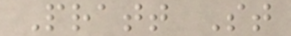Pratt St
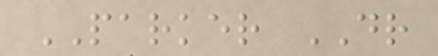PARKER DR
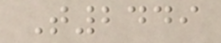T2449
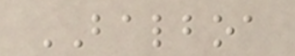BALBOA
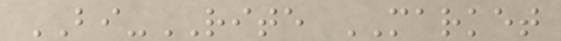BI-RITE MARKET
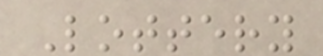Lottery
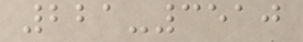221-3510
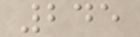245
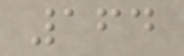164
